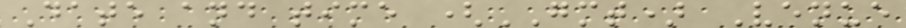Date and time (GMT) Venue
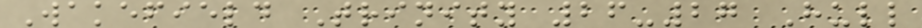Wakefield Trinity 26-27 Hull
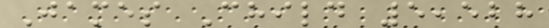James Child 5,528
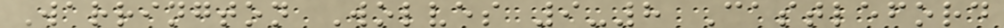Warrington Wolves 9-8 Castleford
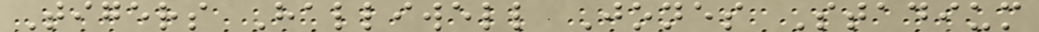Tigers Halliwell Jones Stadium
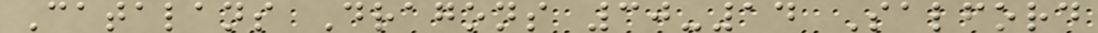Catalans Dragons 30-14 Salford
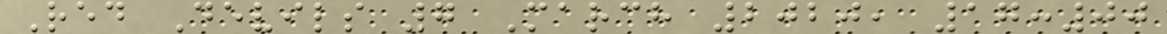Red Devils 7 March 2020, 17:00
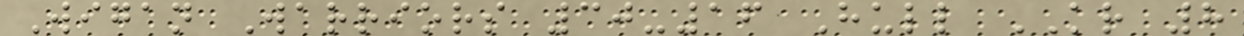Wigan Warriors 30-16 Hull KR 8
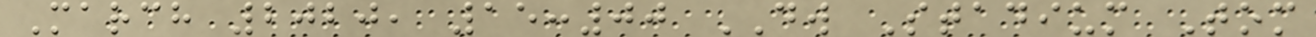March 2020, 15:00 DW Stadium Tom
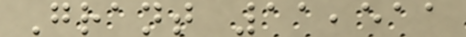Grant 11,511
